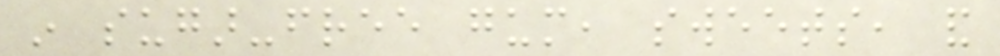in sugar-free gum, sweets, and
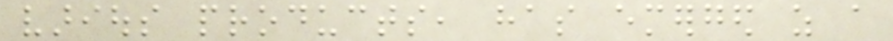various products, has emerged as a
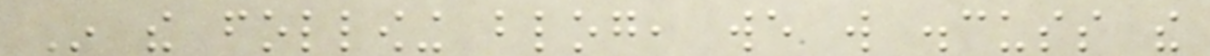In the following blog, we will discuss the
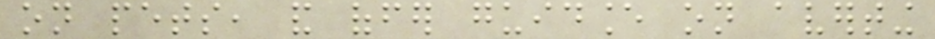on pets, and offer guidance on averting
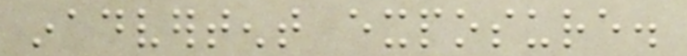inadvertent exposure.
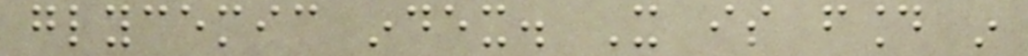glycemic index. It is found in
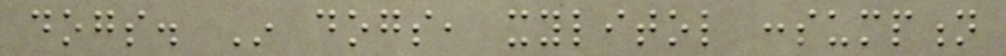dogs. In dogs, xylitol consumption
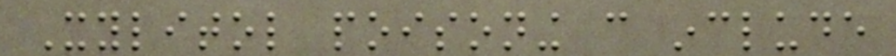Xylitol poisoning can include
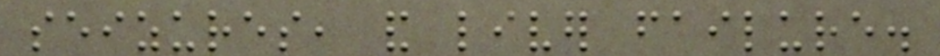seizures, and liver failure.
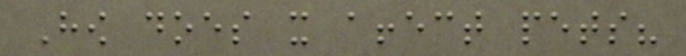How does it affect pets?
